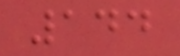144
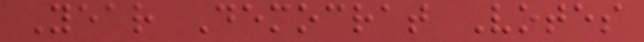Year Democrat Votes
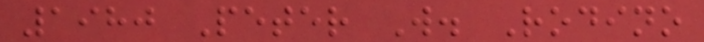1980 Peter W. Rodino
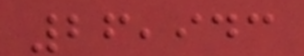26,943
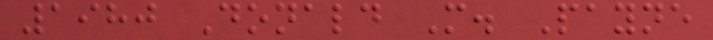1980 Donald M. Payne
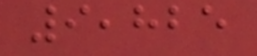9,825
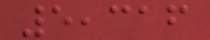5,316
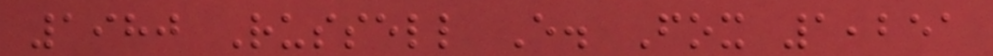1980 Russell E. Fox 1,251
